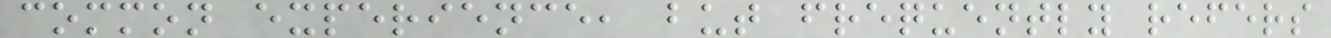common experience, but frequently refers
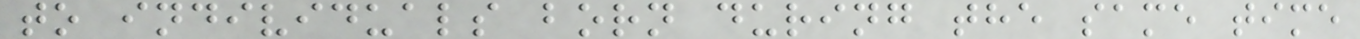to individuals born during the same time
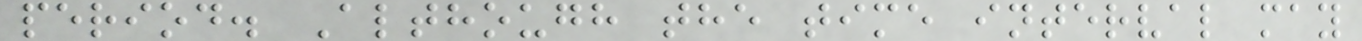period. Although the time interval may
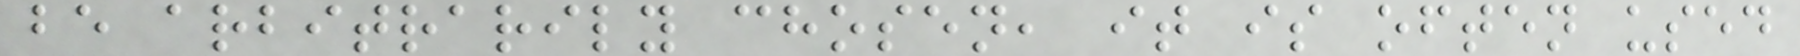be arbitrarily chosen, it is often used
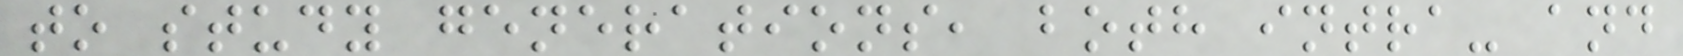to study generations, both intra- and
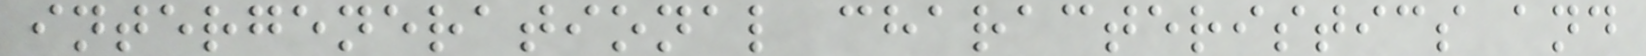intergenerational characteristics and
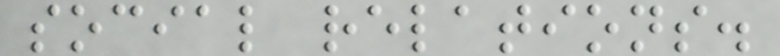social relations.
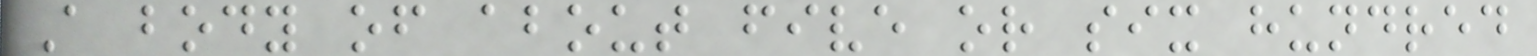A body of about five or six hundred
